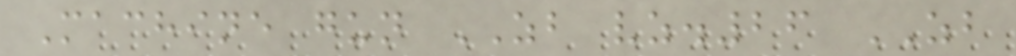Machine gun ZB vz.26 ZB
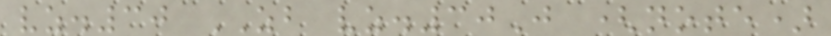vz.30 ZB vz.30J (note)
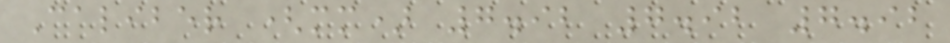Caliber (mm) 7.92 7.92 7.92
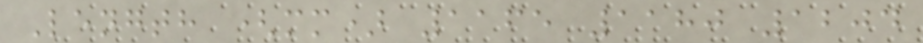Length (mm) 1165 1180 1204
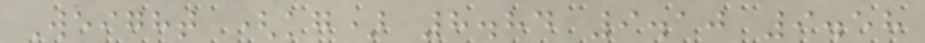Weight (kg) 8.84 9.10 9.58
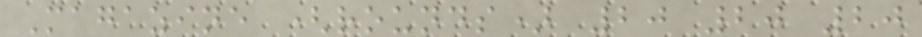Magazine (rounds) 20 20 20
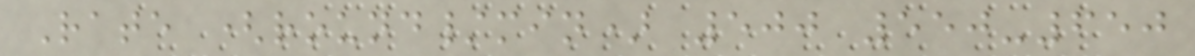Rate (round/min) 500 550-650
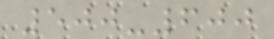500-600
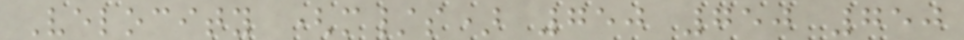Velocity (m/s) 750 750 750
